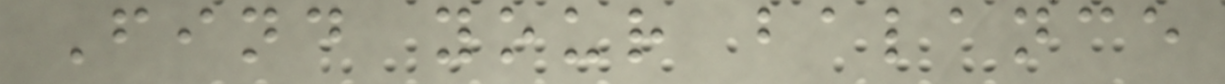Find your balance
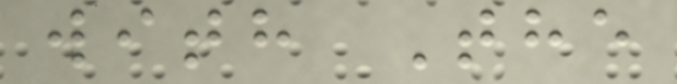with The
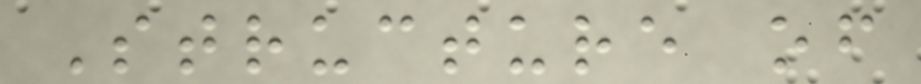Structure of
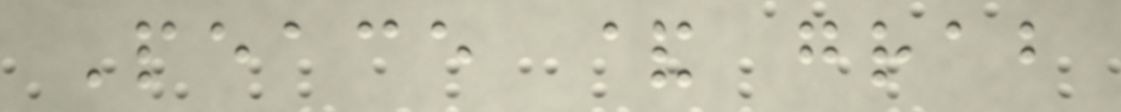Peace & grab
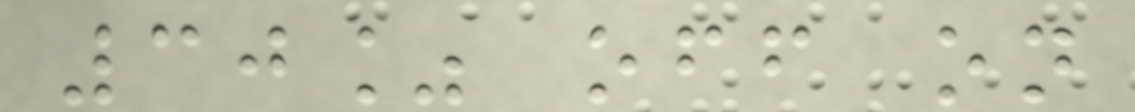30% off on
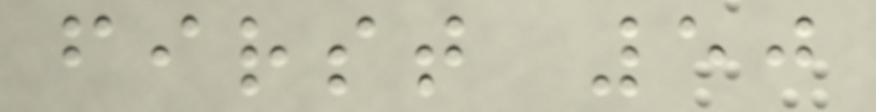first 50
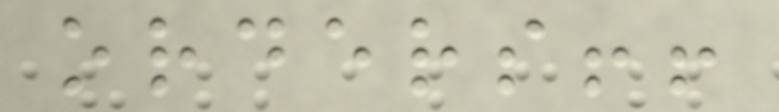orders!!
